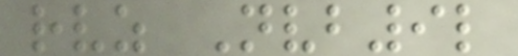rvz Nvb9l
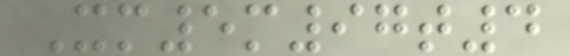Xm5m97t4
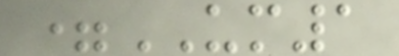=UM1
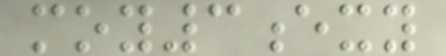moy3exy
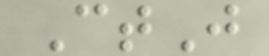CtJ
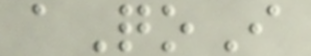aQoI
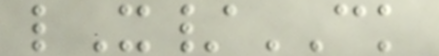lX/CK
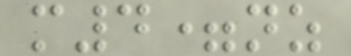m4=nz
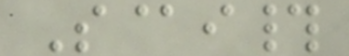S@i#
